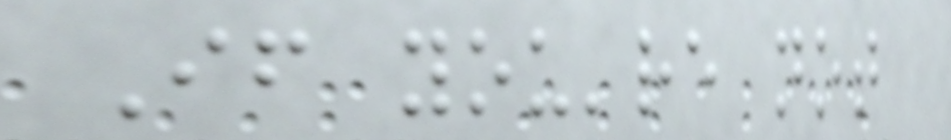If you're not
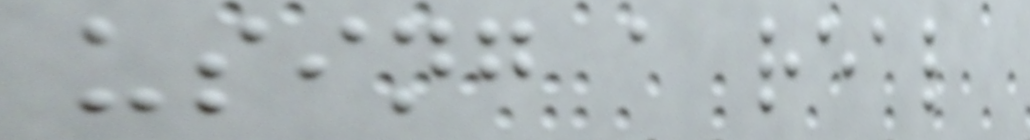using a real
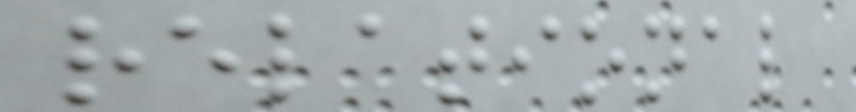relational
